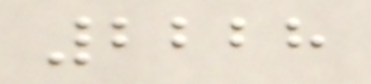2228
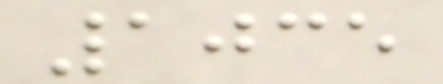1035
